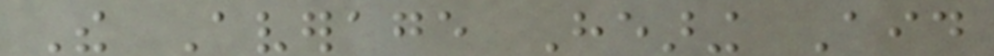The Average Hearing Aid
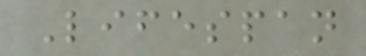Lifespan
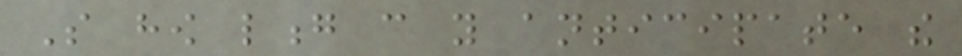So how long can you anticipate the
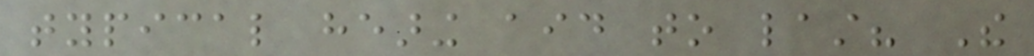typical hearing aid to last? The
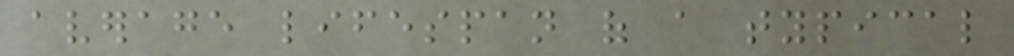average lifespan of a typical
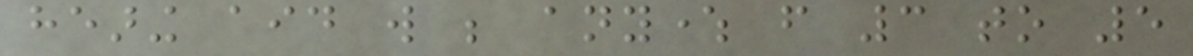hearing aid will be anywhere from 3 to 5
